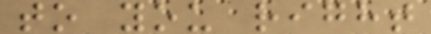to you right
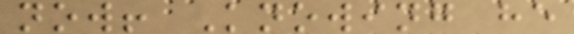now! Knowing he
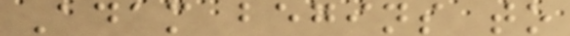Adam begins to
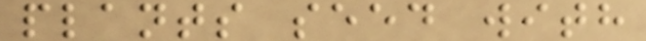plants seed with
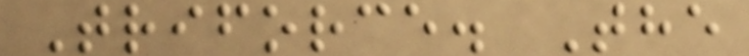Triforce. The
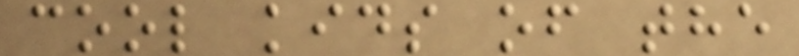cool kids of the
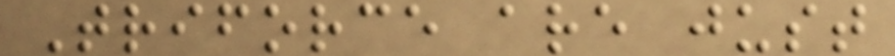Triforce are just
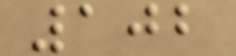102
